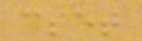cset
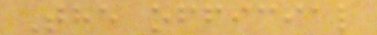The official
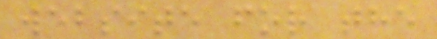website for the
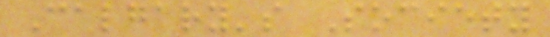Calgary's Society
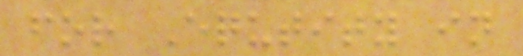for Equtity in
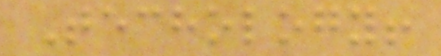Techology!
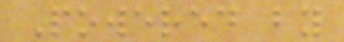Powered by
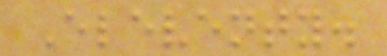Eleventy.
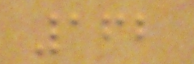162
